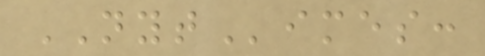NYTimes:
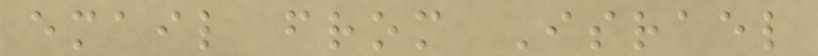email from Israel
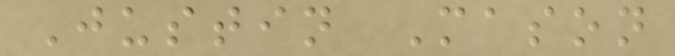Justin Mason
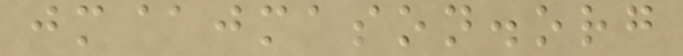jm@jmason.org
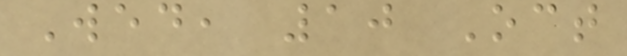Wed, 10 Oct
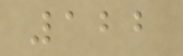122
